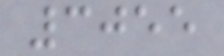3055
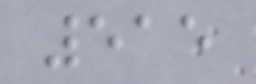515
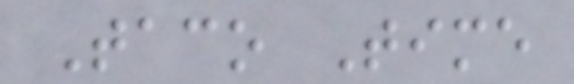Taco Time
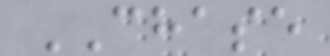CHASE
